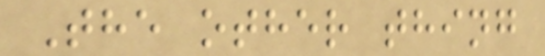The other thing
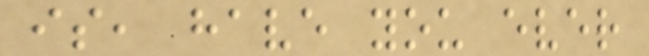is, have you ever
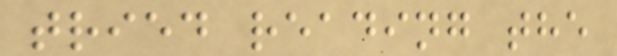tried reading the
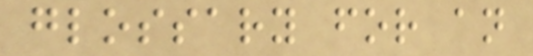glossary for an
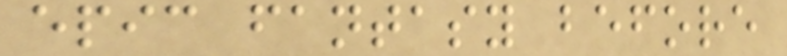epic fantasy before
